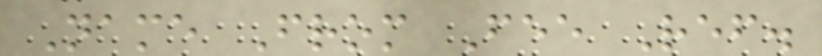Name From Fee Ref.
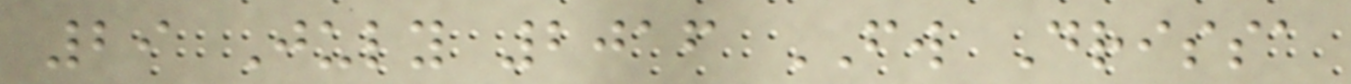29 July 2016 FW Drissa
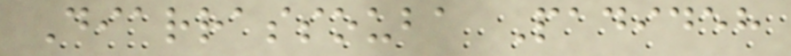Diarrassouba Padideh
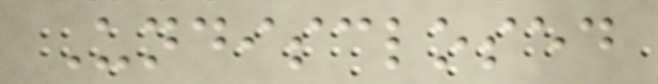Undisclosed
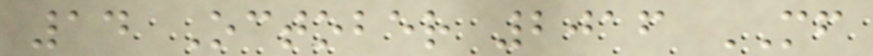14 October 2016 MF
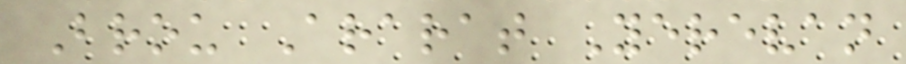Brou Ararat Yerevan
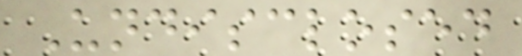Undisclosed
